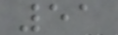51
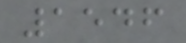1546
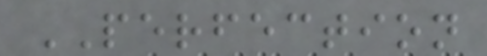PERFECTION
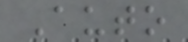Auto
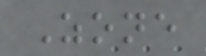Zone
